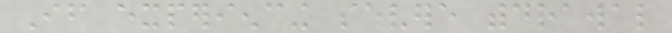If experiencing severe withdrawal
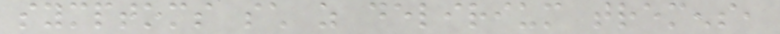symptoms such as delirium tremens,
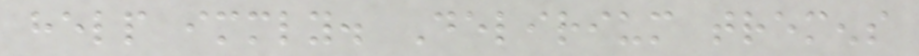help immediately. Delirium tremens
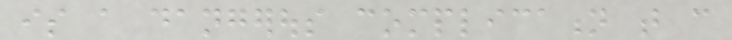is a dangerous complication that can
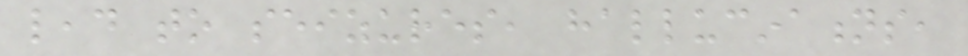lead to seizures, hallucinations,
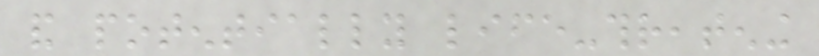and potentially life-threatening
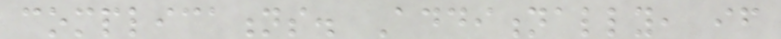complications. Additionally, if
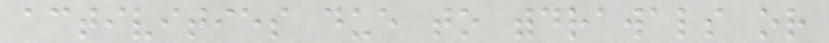activities due to withdrawals or
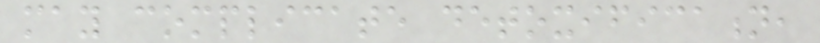may complicate detoxification,
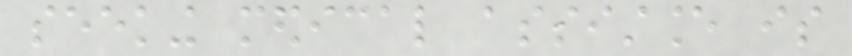seeking medical assistance is
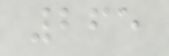265
